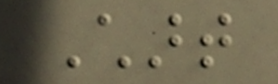Chart
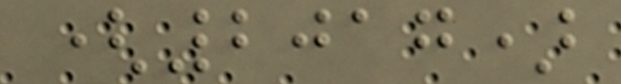(2017)
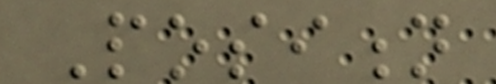Position
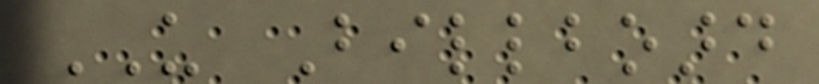US Billboard
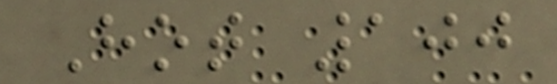Hot 100
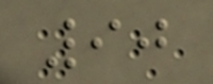90
